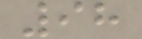98
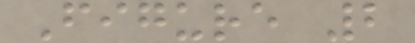Figure 2
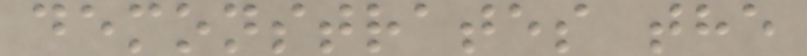demonstrates the
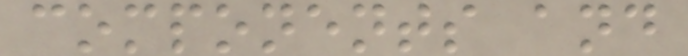components and
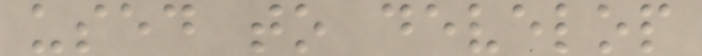used to develop
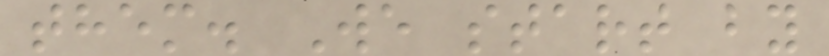them. We start by
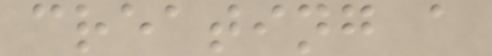creating a
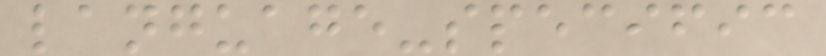language-specific
